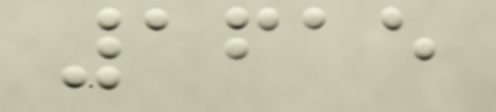1615
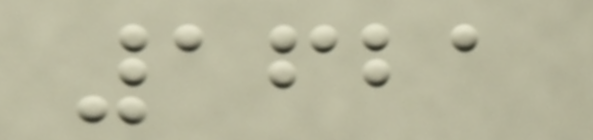1621
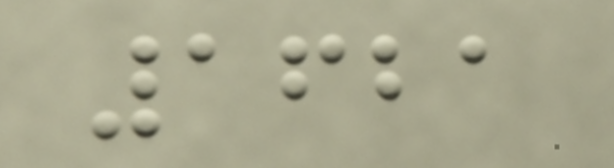1621
